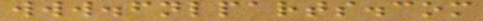www.fnlparts.com
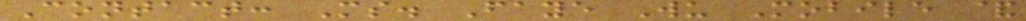Contact: Ms. Faye Wu Mobile &
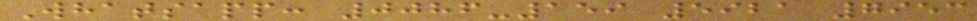Whatsapp: 0086-159 5921 7953
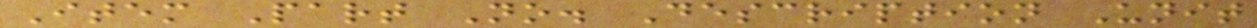Item Part No. Description Unit
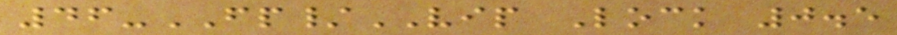46-FP/VIP Lock 0.5
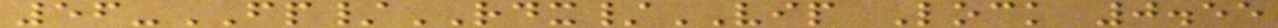56-FP/RDX/VIP Lock 0.55
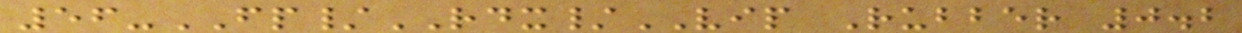56-FP/RDX/VIP Rubber 0.2
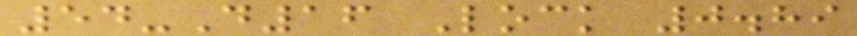54-D16 Lock 0.89
